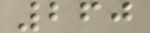260
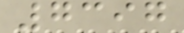7397
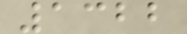1322
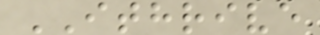ITHRIVE
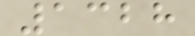1328
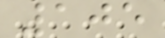105
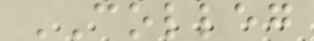COLLEG
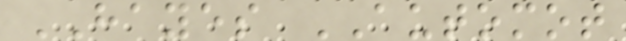HAYES AUTOMOT
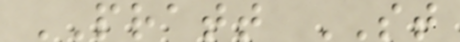PRATT ST
